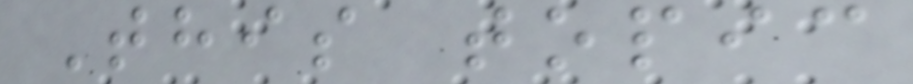This topic
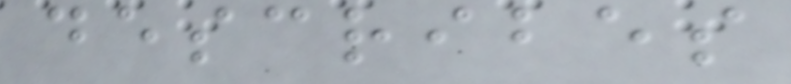describes
